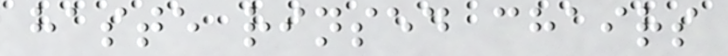haste rinsed chairs
